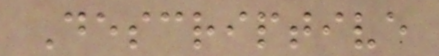Descriptive
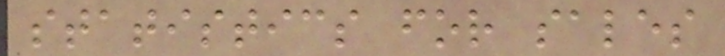statistics for sales
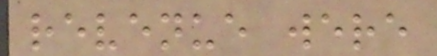revenue were
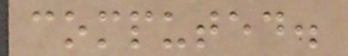computed.
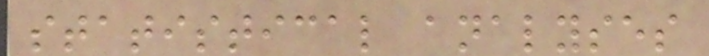statistical analyses
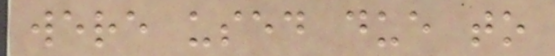were used due to
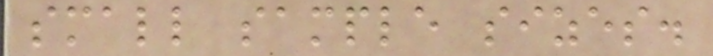small sample sizes.
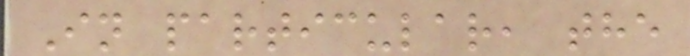In particular, the
